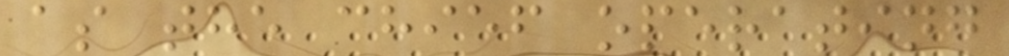as the chief operating
